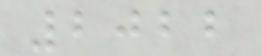2022
